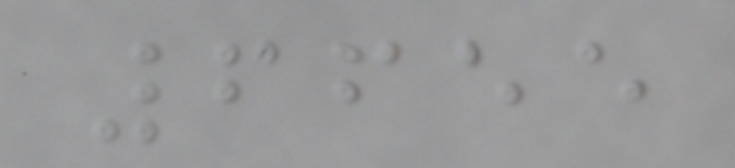6655
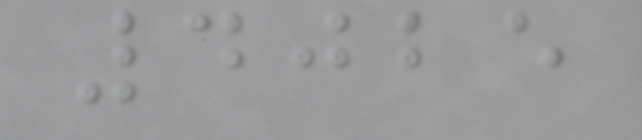4025
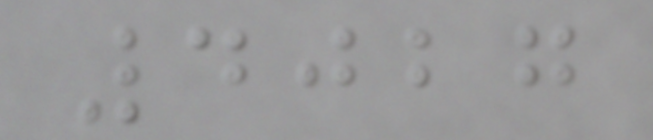4027
